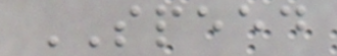SPEED
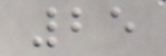25
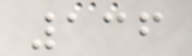136
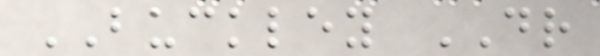BUCKLEY DR
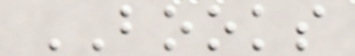BOOKS
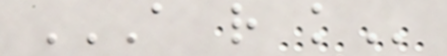A R K
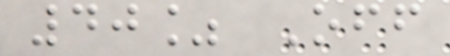40% Off
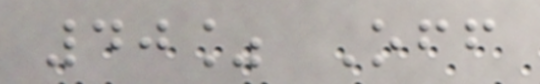40% Off
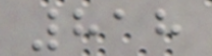818
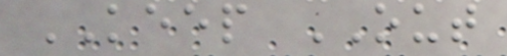KEEP OUT
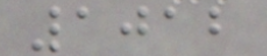1012
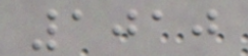1010
